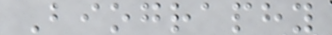Biography
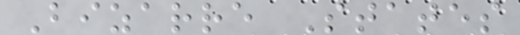Bizarre States
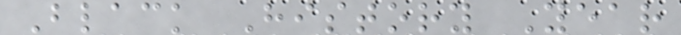Black History Year
